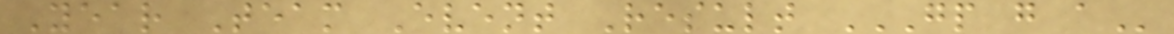Year Team Event Result GP G A
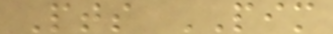Pts PIM
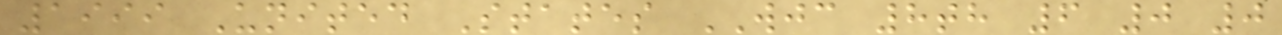1999 United States WJC 8th 6 0 0
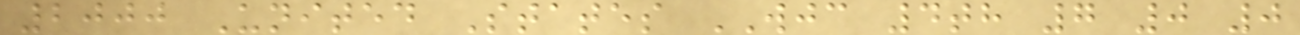2000 United States WJC 4th 7 0 0
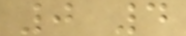0 4
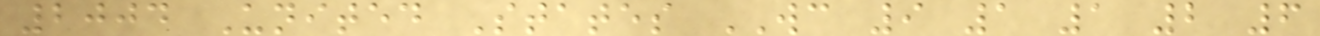2004 United States WC 9 1 1 2 6
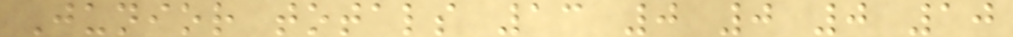Junior totals 13 0 0 0 10
